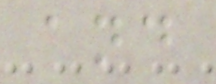and
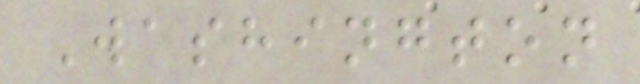Washington
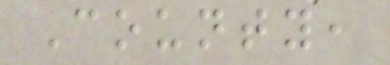County,
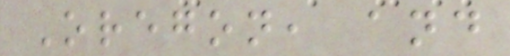Oregon, and
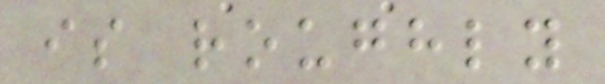is roughly
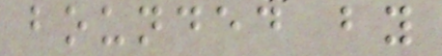bounded by
